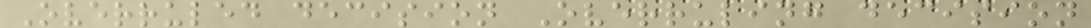Overruled decision Overruling decision
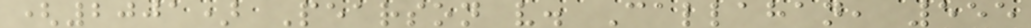(2001) Pearson v. Callahan, 555
